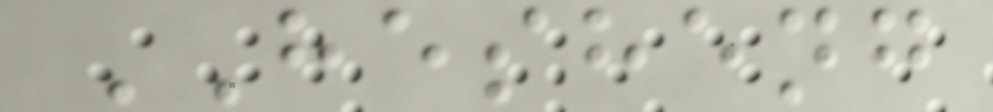HESHENG
